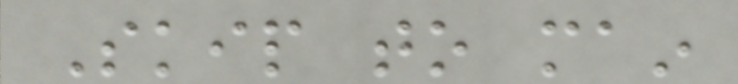Skip to main
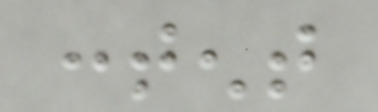content
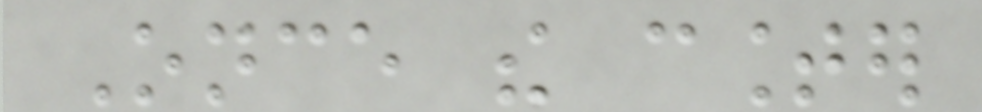Once the counter
